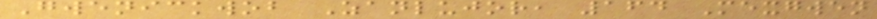Gwenickwob Zanlujor, 164 Mexgwen
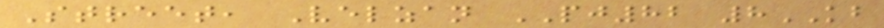Street, Velzan PJ82 8KB
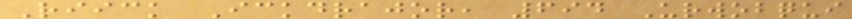Riick Ickdrajor, 694 Urwobqui
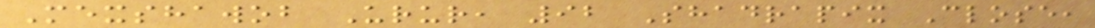Mexshawob Urur, 92 Shadrapix Close,
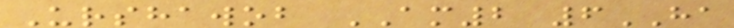Urshawob AM2 6HA
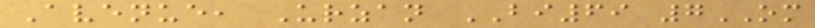Avenue, Urzan BI69 7OM
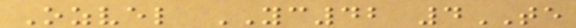Ozvel YC42 4TE
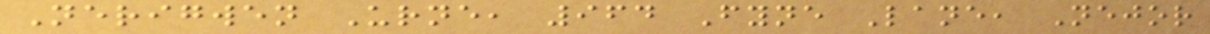Nerigwen Urne, 964 Fyne Lane, Nejor
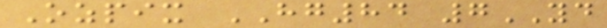Ozpix HG84 7YD
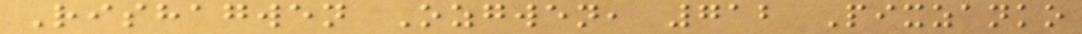Rishagwen Ozgwen, 712 Pixzanko
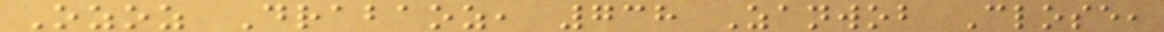Ozoz Drabaoz, 738 Zanwob Close,
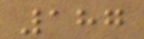187
